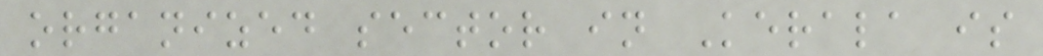organized sector in Kerala is
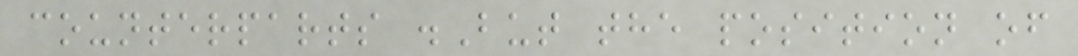counterparts .But the position of
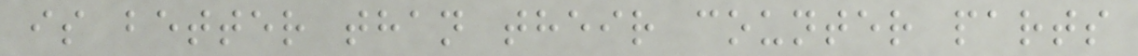is better than their counter parts
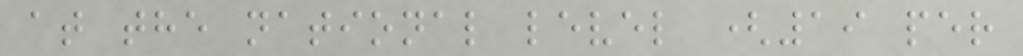at the national level (19 per
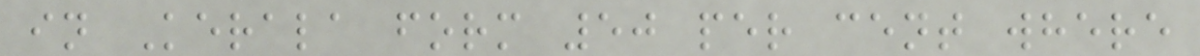in Kerala form 50 per cent where
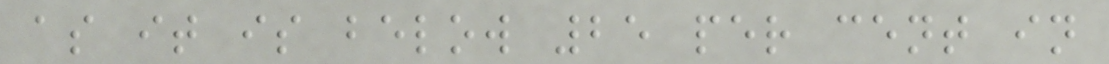as it is below 25 per cent in
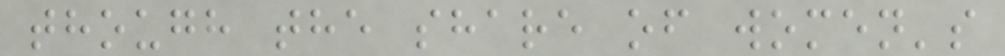though the share of women's
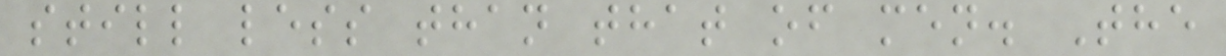still less than that of men. The
